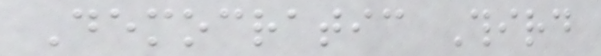Democratic Third
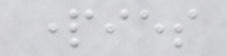parties
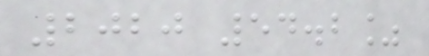2020 54.2%
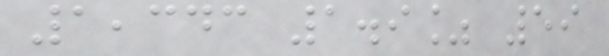1,343 1.9% 59
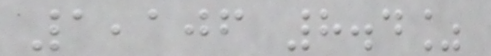1,106 8.4%
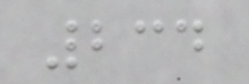234
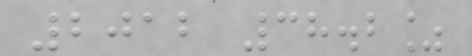2012 38.2%
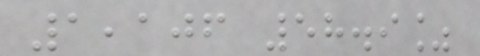1,106 58.9%
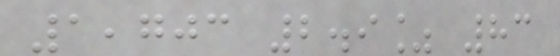1,703 2.9% 83
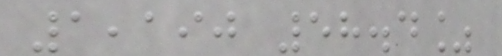1,190 58.4%
